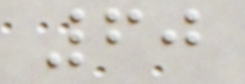60
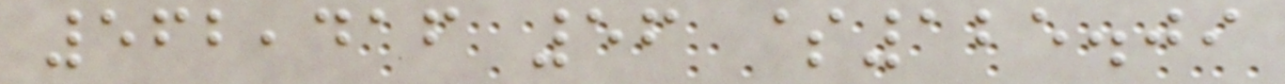562,416 56 $125.09
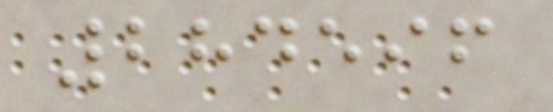284596
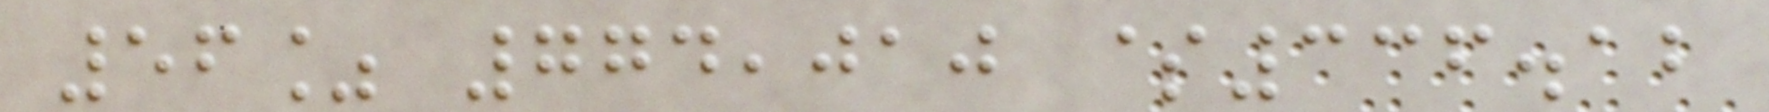56% 774,010 $336.12
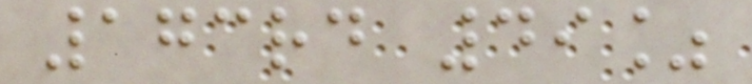173rd 49%
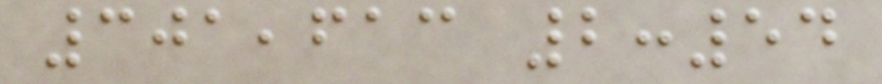301,613 2:54
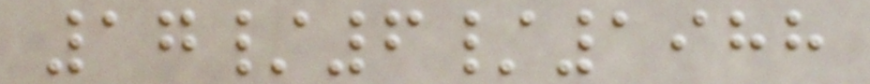17/6/1988
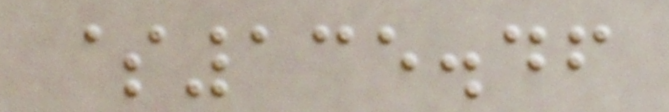$135.46
